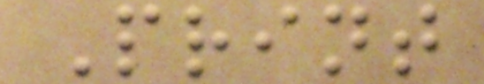Print
